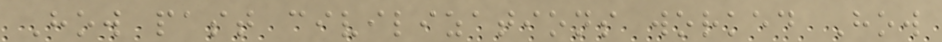How past civilizations worked How
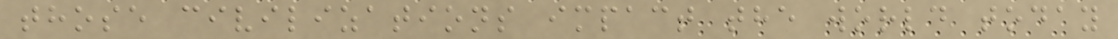those civilizations impact the world today
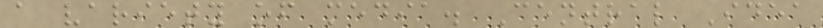a variety of media. Central Idea
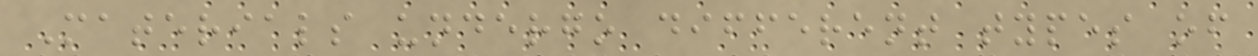Materials undergo different types of
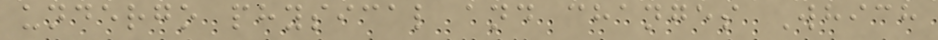undergo physical and changes Which
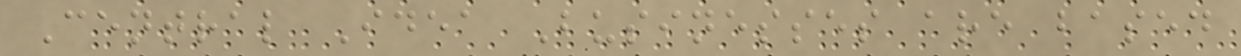Central Idea Businesses are based
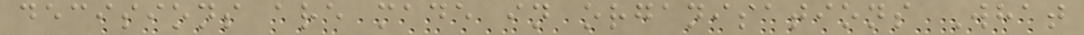decisions are made in organisations What
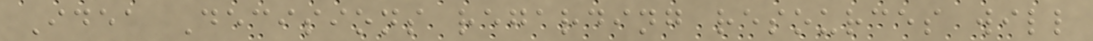Idea Decisions regarding resources will
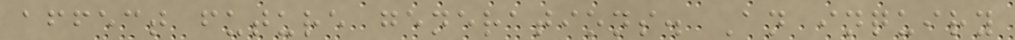affect future generations. An inquiry
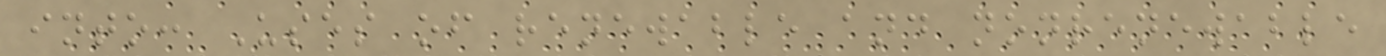into: Uses of renewable and nonrenewable
